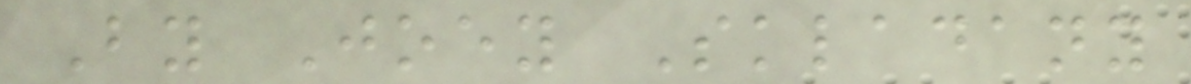By Joey Skladany
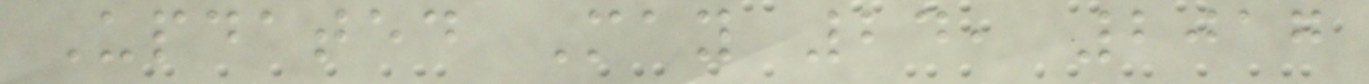Updated May 24, 2017
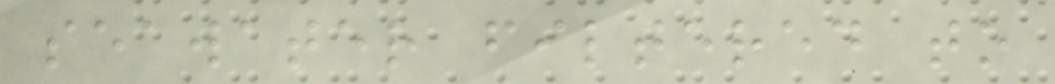seawater filtered to
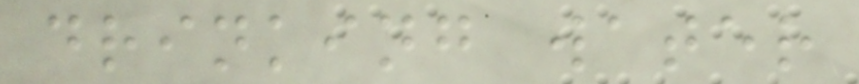drinking water
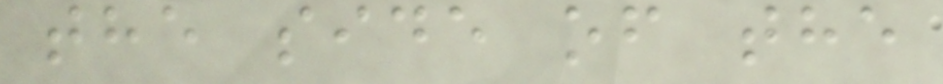the side of the
